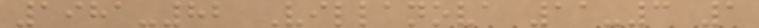1981-82 Villanova 11-3 1
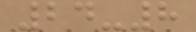24-8
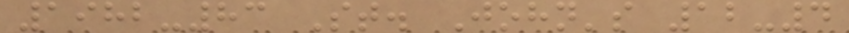1982-83 St. John's 12-4
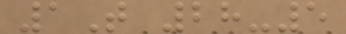1T 28-5
